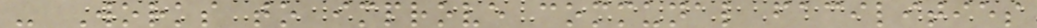- Works to improve communal facilities
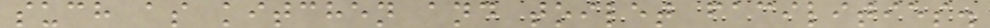such as kitchen and toilet facilities.
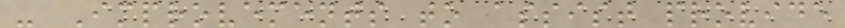- Improvements to assist provide
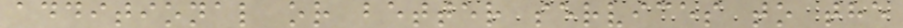additional or better services to the
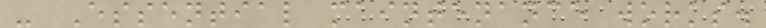- Essential maintenance works.
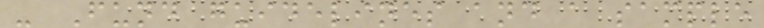- Fund guidelines and a sample
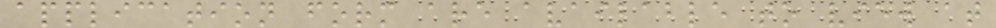application form are available to view at
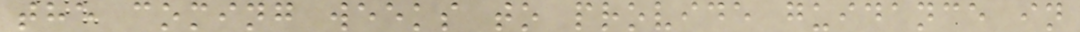the coming weeks to provide guidance in
